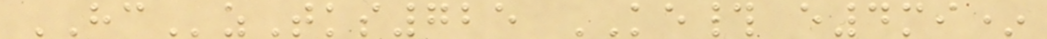HCzTks725 KE# e4mi*
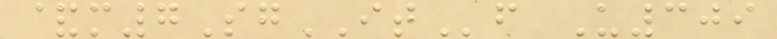&m7SgITf U309
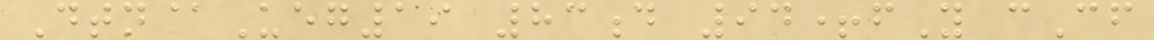Dtn@Ueg19 83d 94+fY cCf
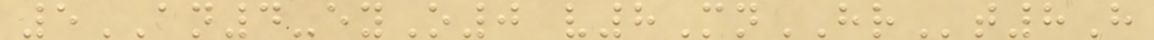5AN4-eyO0 v8MnHRt8H
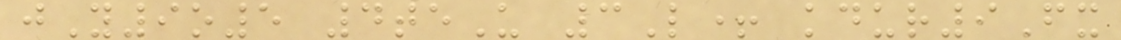jY9o5 4teU 3L+ kdur9Fx
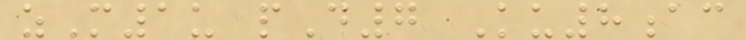zM1u pD7 Ku8ac
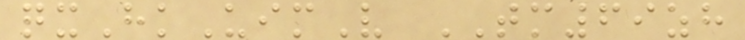qxHkUimV TM69zh
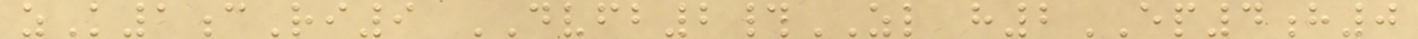zK1cRi9 DVFB2#ZL h2EP4h0
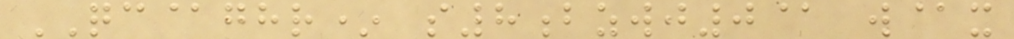QC@ghr* s8bzwj0@ w@x
